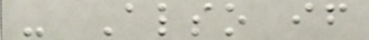- Also if
